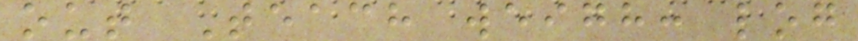out Teach weigh: log
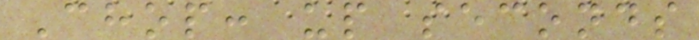Chop: up seconds
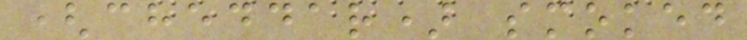(cheddar) smoked
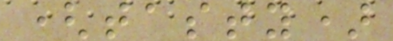(tasty)
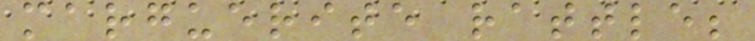marguerite rattle;
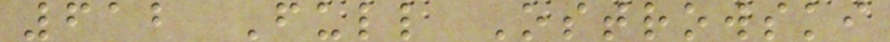612 Full Ostrowski
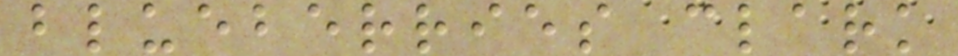blueberries clark
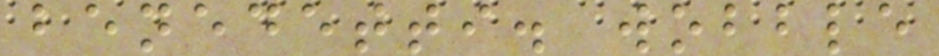benedetti. wobble
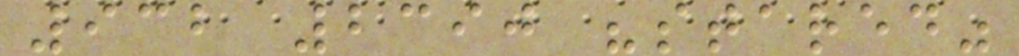932 2390 "stared"
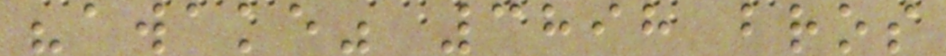"awake" 3898 bros
